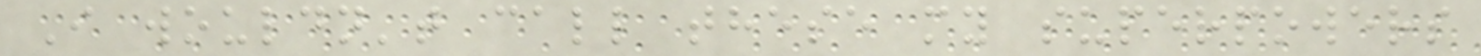I wouldn't call these my superpowers
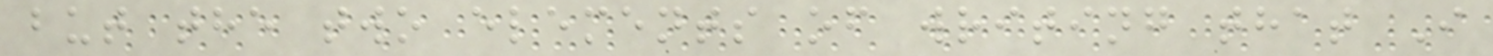but the two elements of writing that I
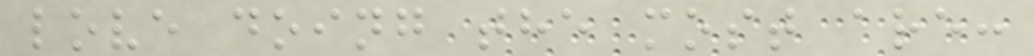love doing the most are:
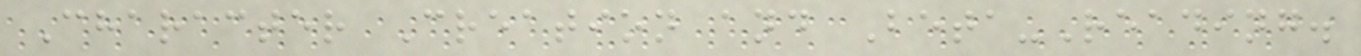Character Creation and Beta-Reading.
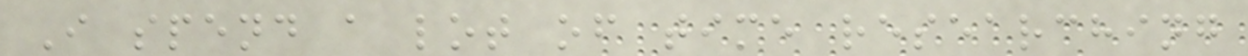I spend a lot of time researching
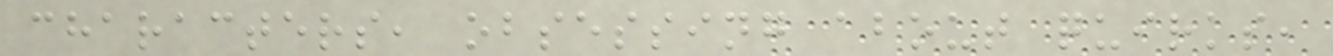characters, obsessing about quirks,
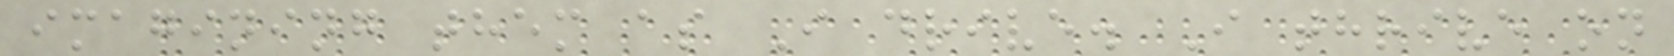imagining them as I drive. I thrive on
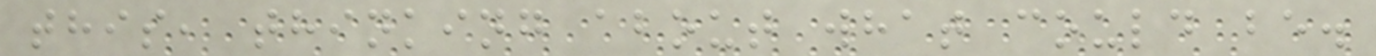this, thinking about what could be.
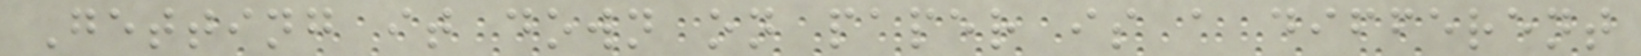Getting it down on paper is a different
